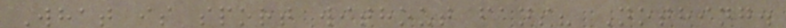What is sport without fans? Nothing.
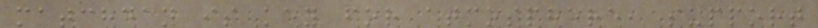matchday is key for atmosphere, support
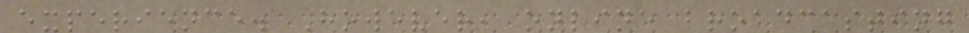experience. However, online broadcasting
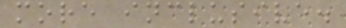more inclusive.
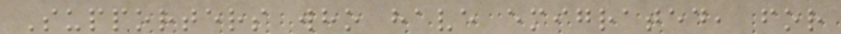Supporters who have emigrated, for
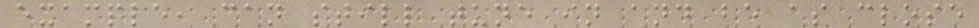example, can still tune in and be as close
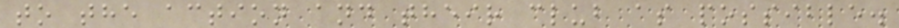to the action and their club as possible.
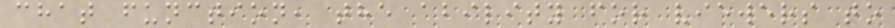chat function, the ability for viewers to
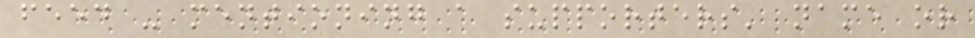feed - mentioning a supporters' name or
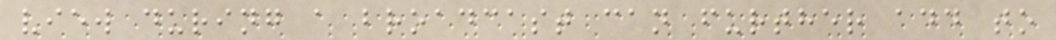view during a broadcast can further add to
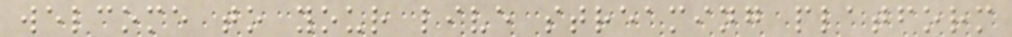welcome to your live streaming platform
